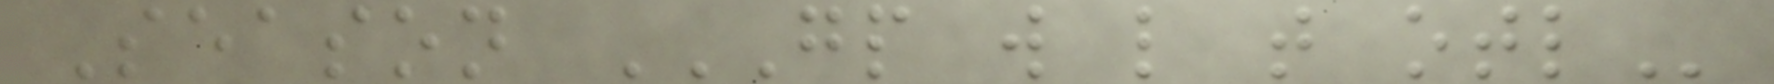Season GP W L T OTL
